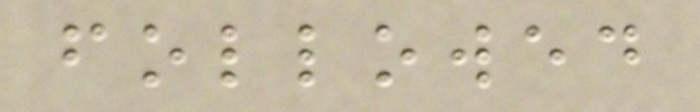followed
